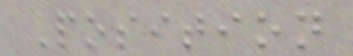Position
